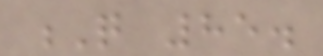Q 85.
